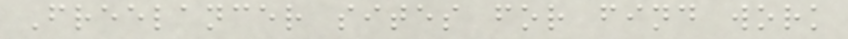Freelancer sites for find work
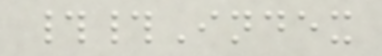##Index
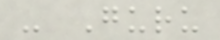- Guru
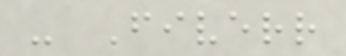- Fiverr
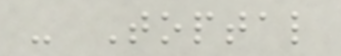- Toptal
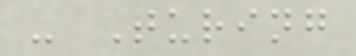- Turing
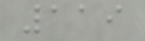119
